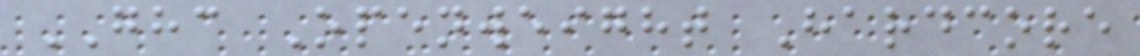GHC Openweight Hardcore
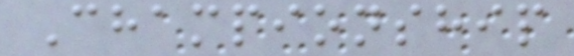Championship
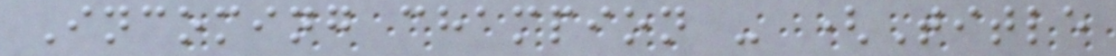Incoming champion - (Title
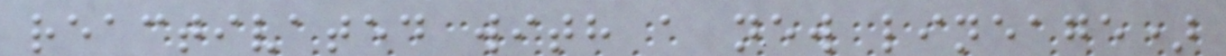reactivated with a new lineage)
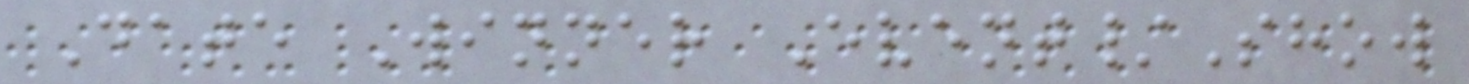Date Winner Event/Show
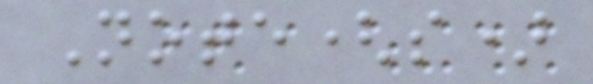Note(s)
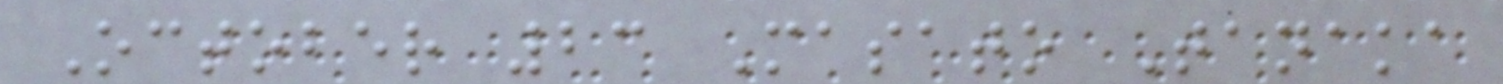October 23 Masato Tanaka
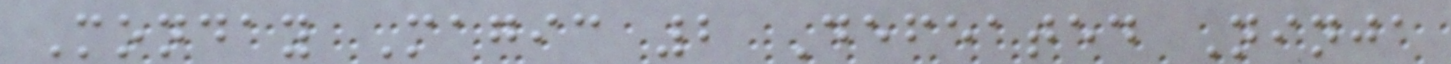Monday Magic 2 Defeated Ninja
